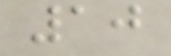10
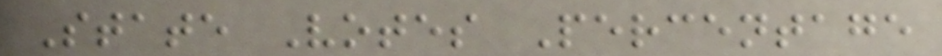State Votes Percentage
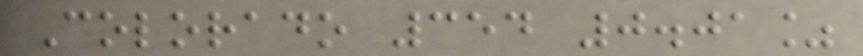Colorado 354 0.01%
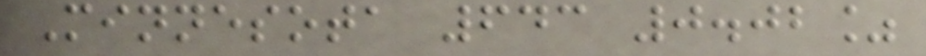Minnesota 643 0.02%
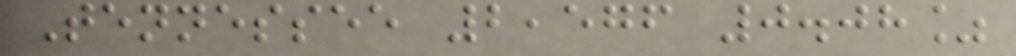Tennessee 2,576 0.08%
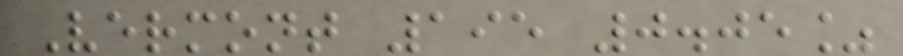Vermont 195 0.05%
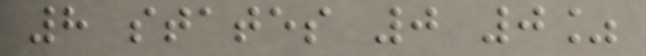8 states 0 0%
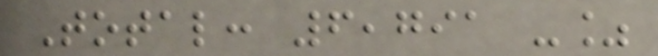Total: 6,791 -%
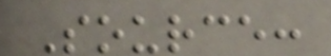Source:
